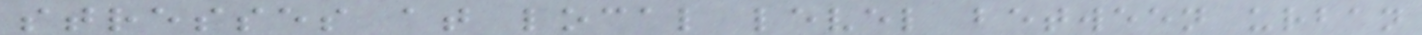stresses at local level between urban
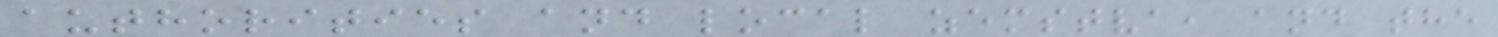authorities and local zemstva, and the
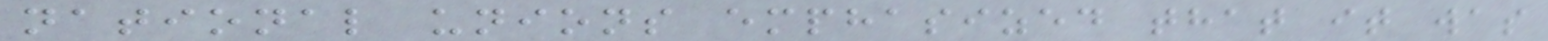national unions emphasized that it was
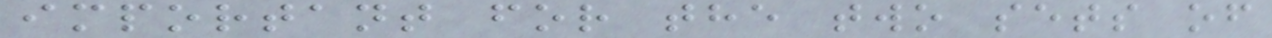important for the two sets of
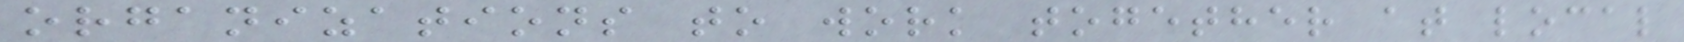organizations to work together at local
